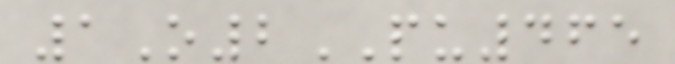1O2PU465
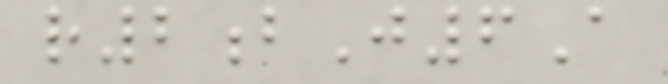r2bJ6A
